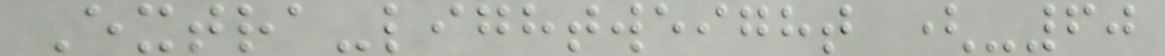Extra-lightweight (-60
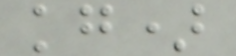kg)
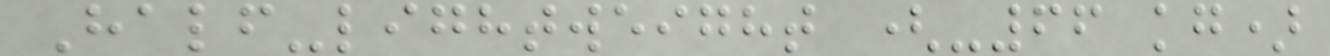Half-lightweight (-66 kg)
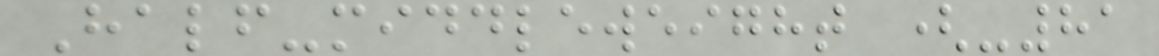Half-middleweight (-81
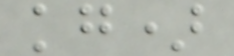kg)
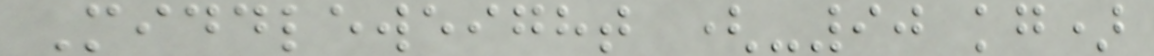Middleweight (-90 kg)
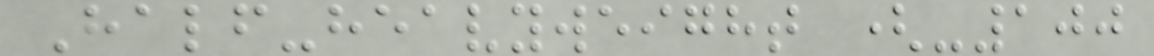Half-heavyweight (-100
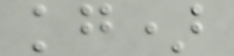kg)
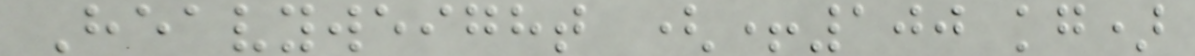Heavyweight (+100 kg)
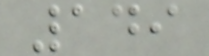149
